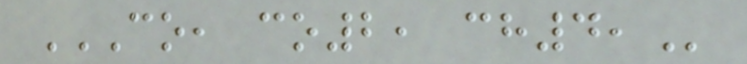CO, CO2, CH4,
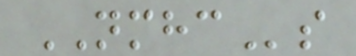NMHCs
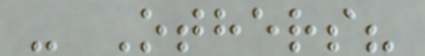- Others?
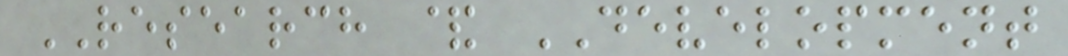RESEARCH & DEVELOPMENT
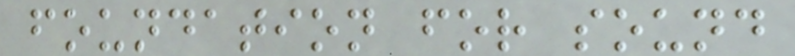foundation for sound
